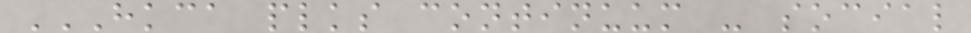HKCA PLKS CONTINUUM - SOCIAL
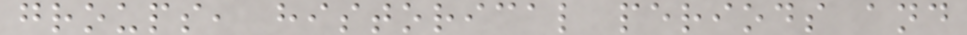groups, historical periods and
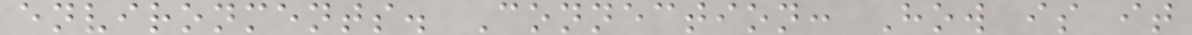environments. Connection: How is it
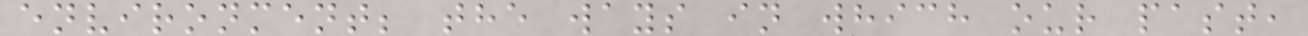environment; the ways in which our past,
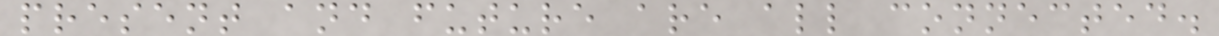present and future are all connected.
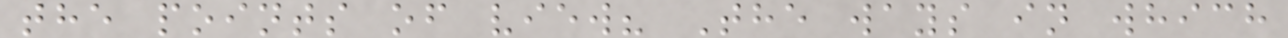the points of view? The ways in which
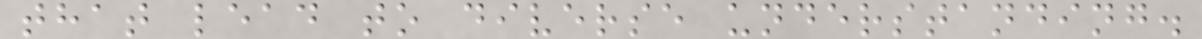that lead to diverse understanding.
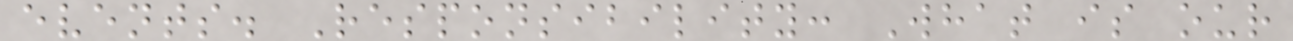events. Responsibility: What is our
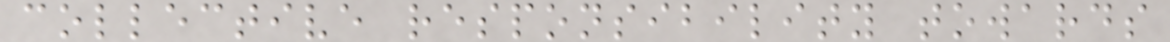collective responsibility towards
